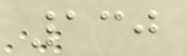130
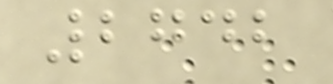2742
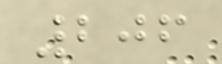206
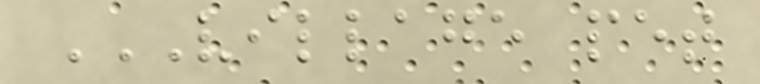VILLAGE PET
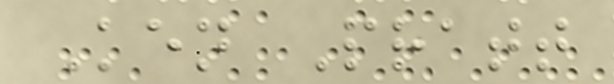Ken Pratt
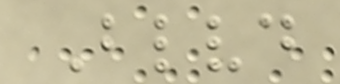Blvd
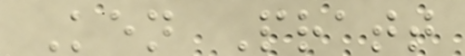Ken Pratt
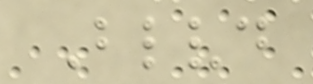Blvd
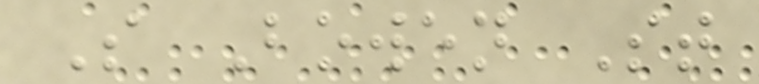S Bowen St
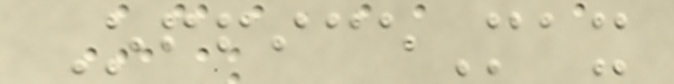OfficeMax
